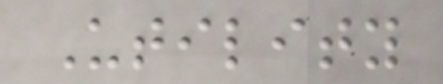Utility
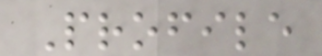Profile
